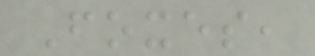Foxes,
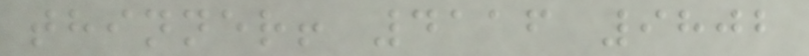thinner! 4116 9802
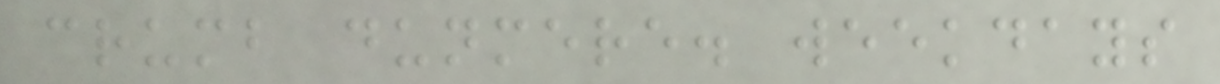crumb dunmere. weekdays
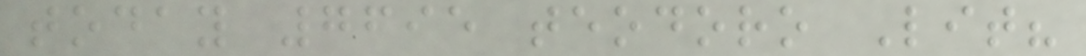today 7695 teodoro Lit?
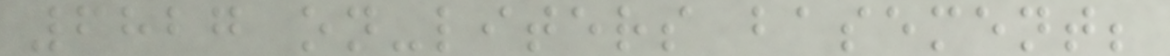6827 on-liters basement;
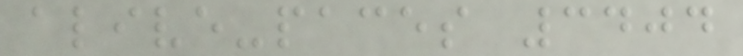alive-paces 3404
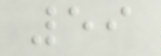59
